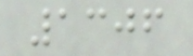1306
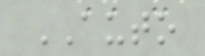AUTO
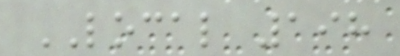LOCAL 198
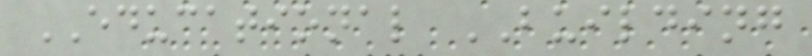EDUCATIONAL BUILDING
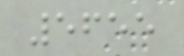5655
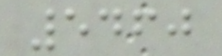5460
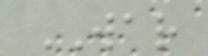WAR
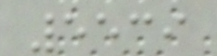5539
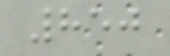850
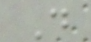D
